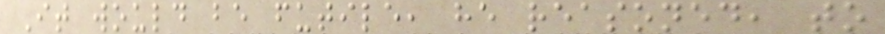It would be futile, he reasoned, to
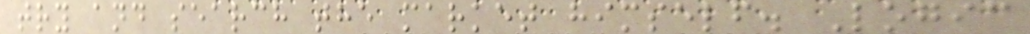try and search the market himself. Logic
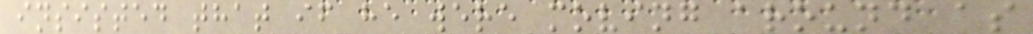insisted that if he were moving around as
